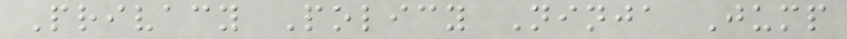Privacy Policy Ninja Jump
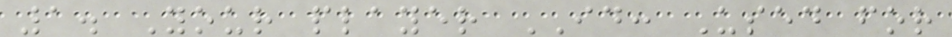1. Your player ID: Used for
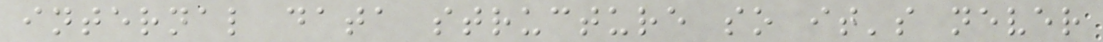internal data structure so it's never
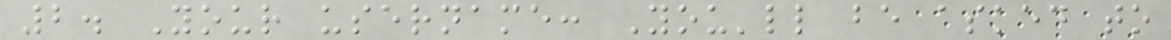2. Your username: You'll be asked to
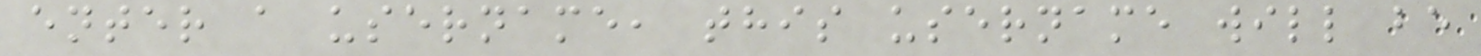enter a username, this username will be
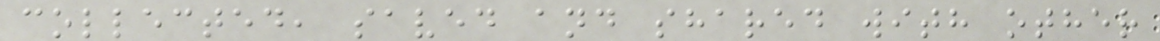collected, saved and shared with other
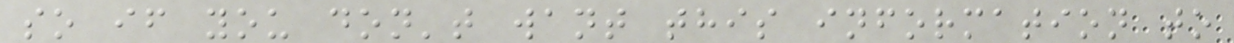so if you don't want this information to
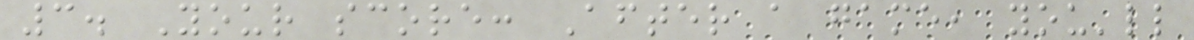3. Your score: After a game, you'll
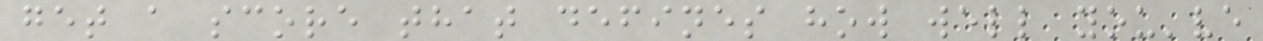get a score that defines how well you've
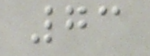73
